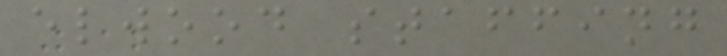elwood staffing
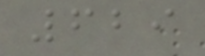629
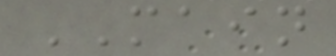MAIN
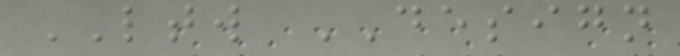LTW DESIGN
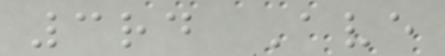3rd Ave
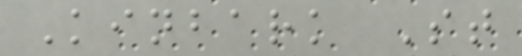Kinbark St
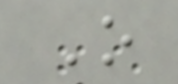O
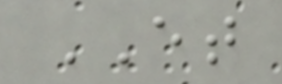ET
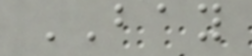BAY
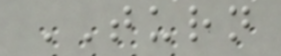TURN
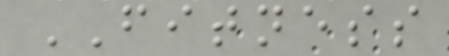FITNESS
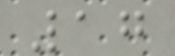17
